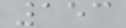153
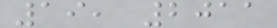19, 2011
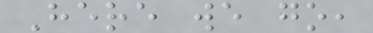Here we go,
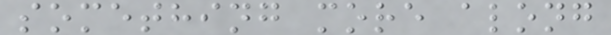something more along
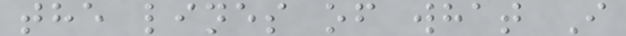the lines of what I
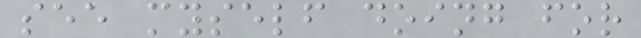see myself doing for
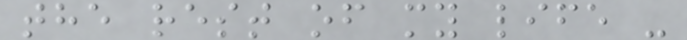the rest of my life -
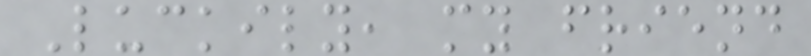Luckily, my friend
